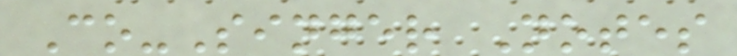Co-Singer Notes
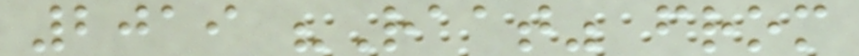2019 "Raat" from
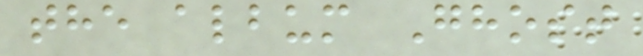the album Ghost
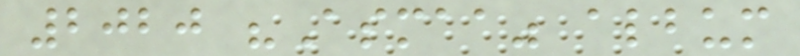2020 "Asmaa" album
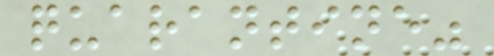quarantine"
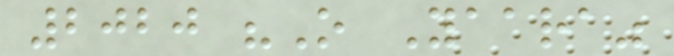2020 "O Yaara"
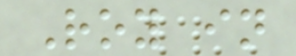Roy in
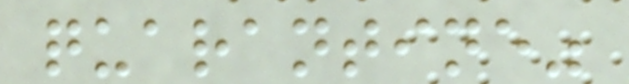quarantine"
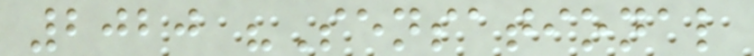2020 "Sensational
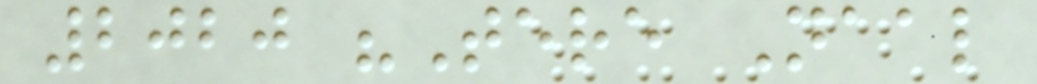2020 "Tere Naal
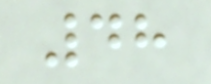48
